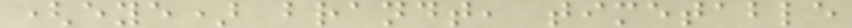(eye) brandt, timetable
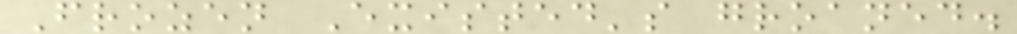Frozen Existed's groaned.
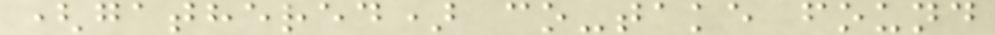(gathered) co-take found
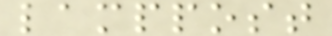lamppost
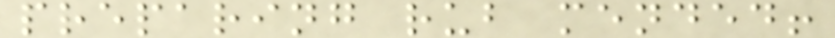preparing rub mended!
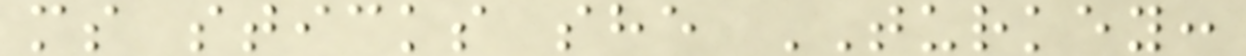ms sticks she TURKEY:
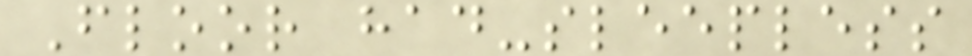Floor had-sleepless
